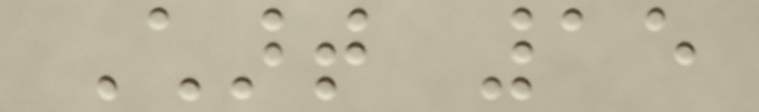Chart 15
